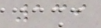139
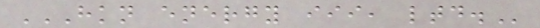HKN ENERGY III, LTD.
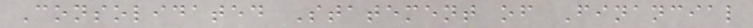Consolidated Statement of Financial
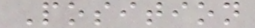Position
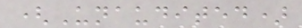(Unaudited)
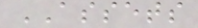ASSETS
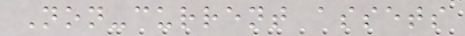Non-current assets
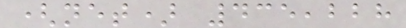(net) 435,228
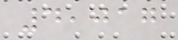4,017
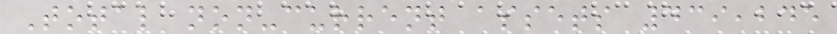Total non-current assets 439,245
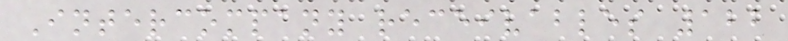Intercompany receivables 122
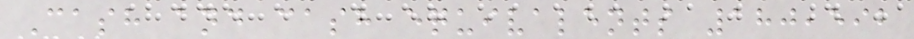Cash and cash equivalents 180,592
